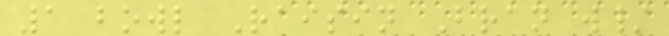1 bowl Raisin Bran w/
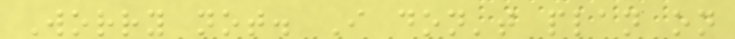Worry not. I don't plan on
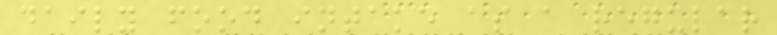daily food intake as a regular
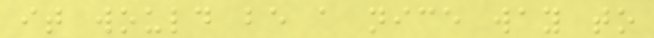it would be a nice way to
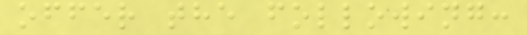offer the following:
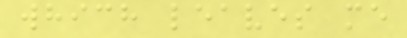which leaves me
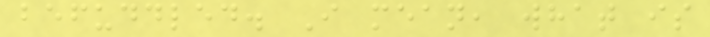befuddled. I mean, what is
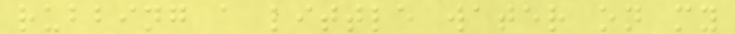rubbing a little water on my
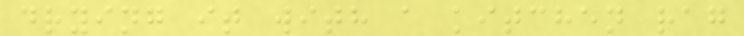drying it with a kitchen rag
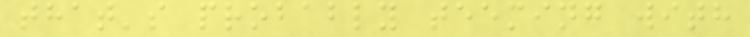that's probably teeming with
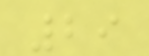29
